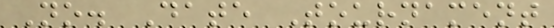No. Date Tournament
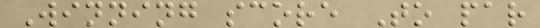Winning score To par
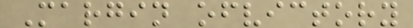Margin ofvictory
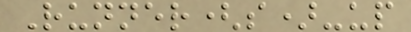Runner(s)-up
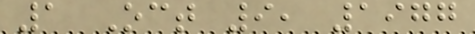1 Oct 9, 1977
